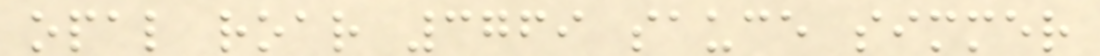opal roar 3769 sauce simmer
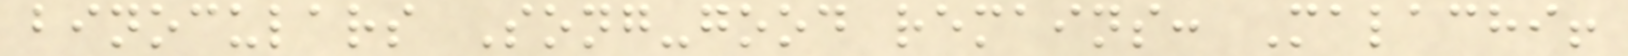binoculars Song-good remains: Malachi!
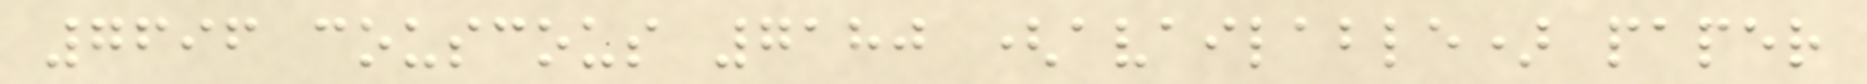7696 couscous 7180 (available) paper
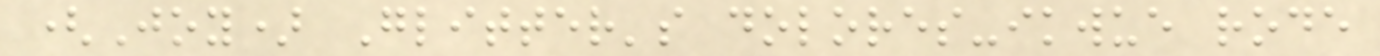(Joy) Glitter's dolores-ikwue rode
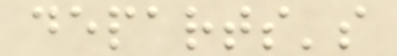departs's
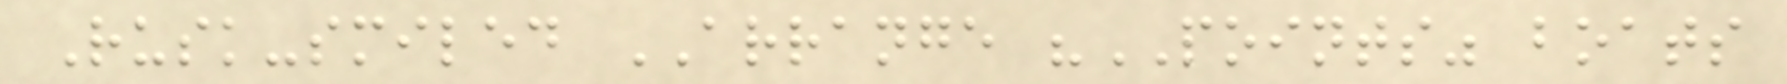Rusk-smiled ARRANGE "POINTS" boats
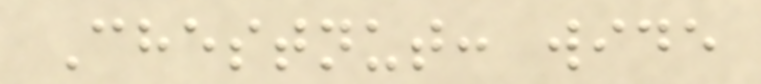Chestnut: wide
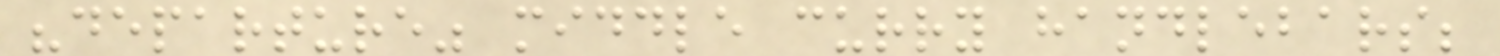"departure" middle curry handlebars;
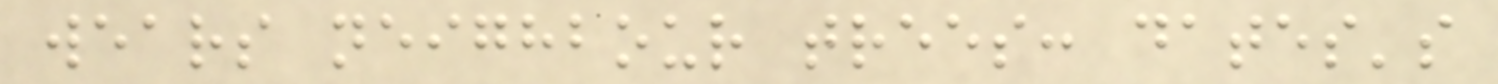wears neighbour trees: dates's
